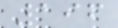196
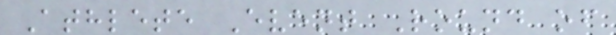Athlete Event Round of
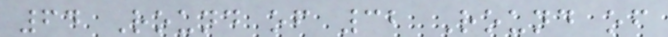64 Round of 32 Round of
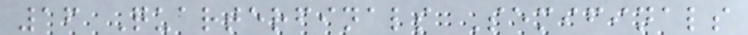16 Quarterfinals Semifinals
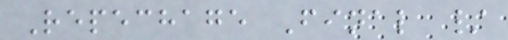Repechage Final /
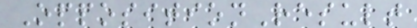OppositionResult
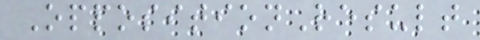OppositionResult
